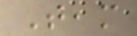Team
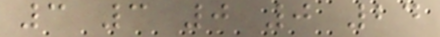3 3 0 0 24
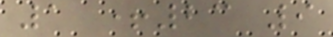1 +23 9
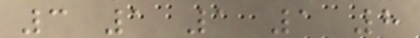3 1 1 1 8
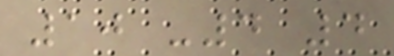10 -4 4
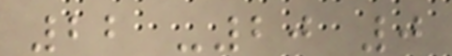22 -20 0
